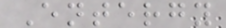Entergy
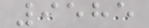9585
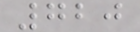720
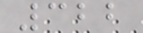322
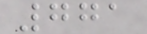771
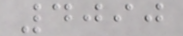4090
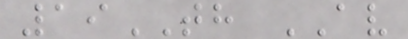19TH AV
